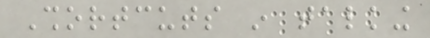Shortcuts in talking
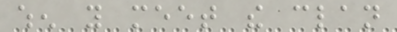when you meet the clan
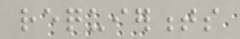requierments
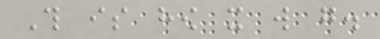This is how it will go.
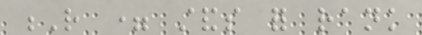R = stands for rank
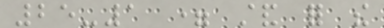25-1 = stand for the
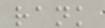rank
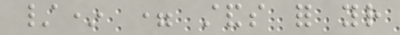/* = stands for your
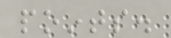points.
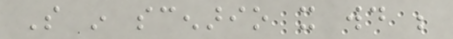So in scenario it would be
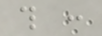this :
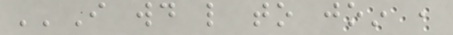''I would like to join ,
